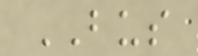BUS
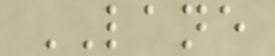LANE
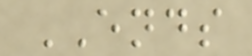ENDS
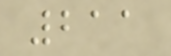211
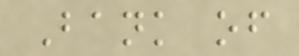Bank of
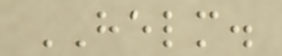HELM.
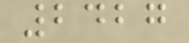2427
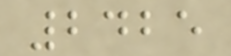2425
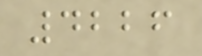4226
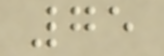75
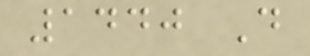1440 D
